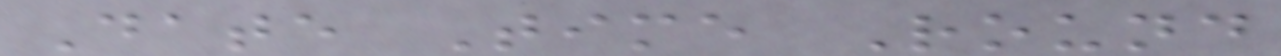Date Time Round
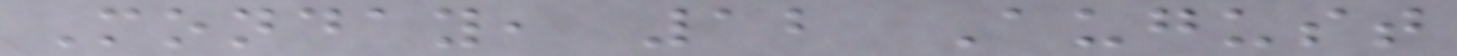Monday, 12 August
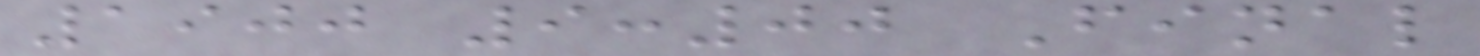1900 9:00 Final
